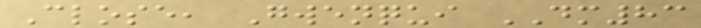Close, Gwenqui DM83
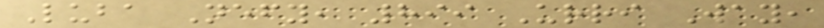Luba Nefy, 899 Urri Way,
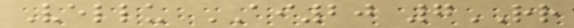Vellu AI20 7RR
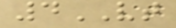4VT
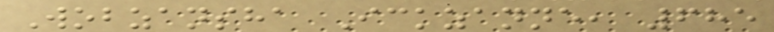Wobzansha Ickzanne, 685
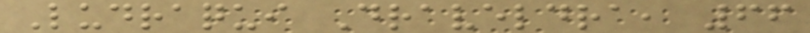Ludraqui Draveldra, 66
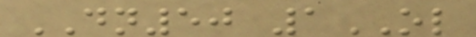DN50 1OL
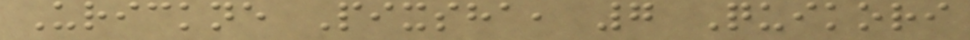Urickne Pixsha, 7 Quikori
